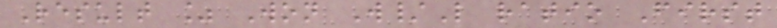Result % Won W/L ratio First
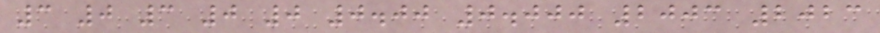3 0 3 0 0 0.00 0.000 2003 2023
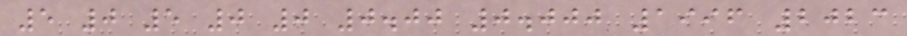5 0 5 0 0 0.00 0.000 1996 2023
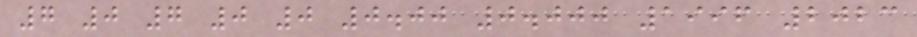7 0 7 0 0 0.00 0.000 1996 2023
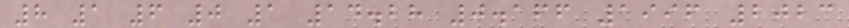8 1 6 0 1 14.28 0.166 1996 2023
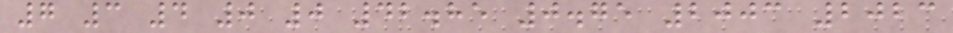7 3 4 0 0 42.85 0.75 2003 2023
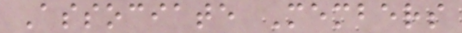Associate Members
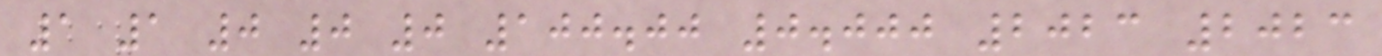1 1 0 0 0 100.00 0.000 2023 2023
